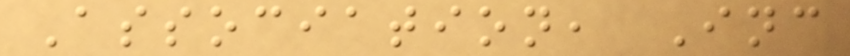Association, Inc
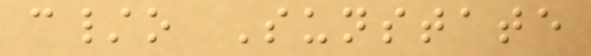c/o Sunstate
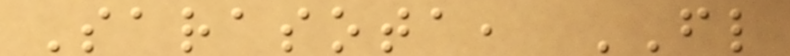Sarasota, FL
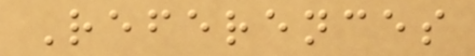References
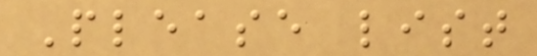Please list
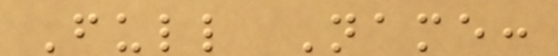Full Name:
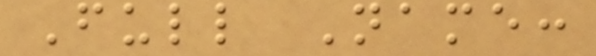Full Name:
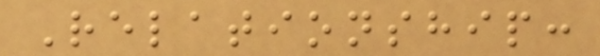Relationship:
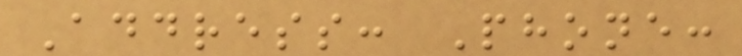Address: Phone:
